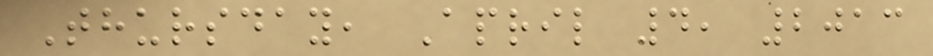Thursday, April 4, 2013
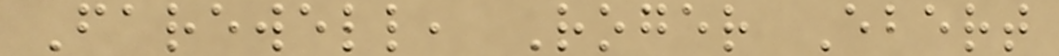Farewell, Roger Ebert
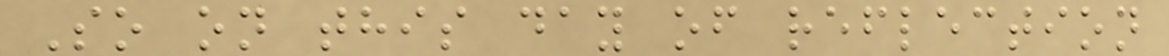So on this day of reflection
